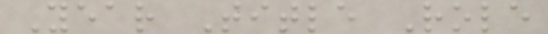Year Title Role
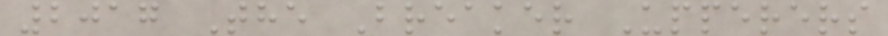2017 The Breaker Upperers
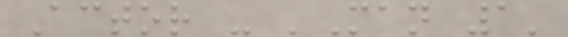Actor - 'Man 1'
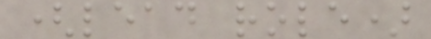(lead role)
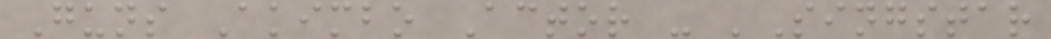Guns Akimbo Actor - 'Singstar
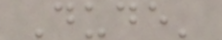Dude'
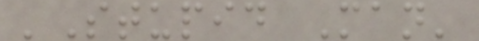'Stupid Man'
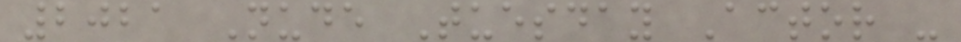2021 Nude Tuesday Actor -
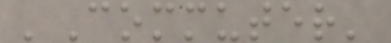'Commuter'
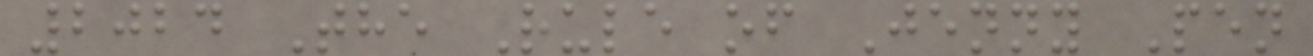2024 The Rule of Jenny Pen
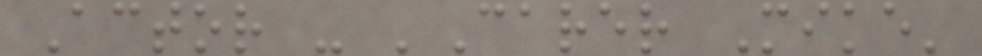Actor - 'Carer Mike'
